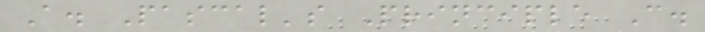A. Pascal's Principle C.
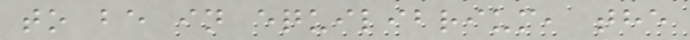to be in equilibrium, the
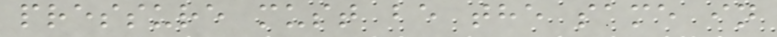pressure must be the same in
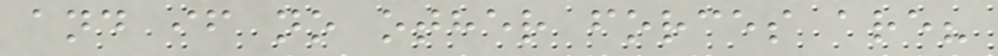and if no other forces are?
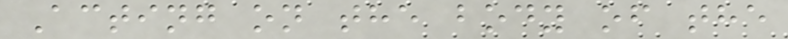Acting on the body of the
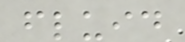fluid
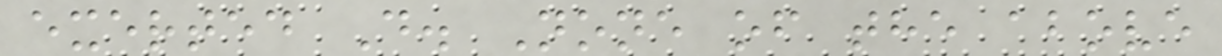exerted D. None of the above
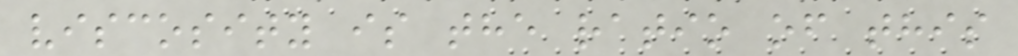viscosity is the ratio of this
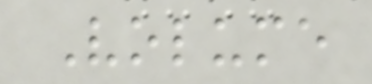Volume
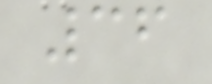36
